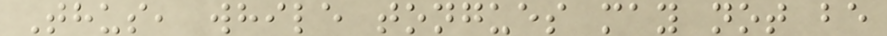Thus, while tongues may not be
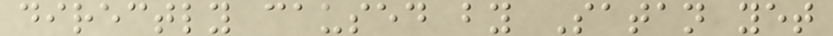directly caused by Satan yet
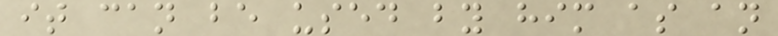it can be used by him as an
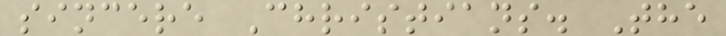sincere Christians. The
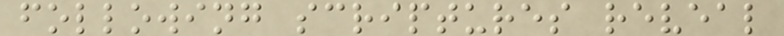following scriptures reveal
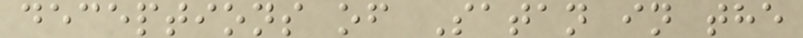deceptions of Satan in the
